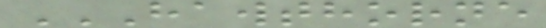HAWTHORNE
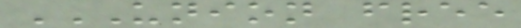UNION FREE
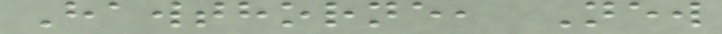Hawthorne, New
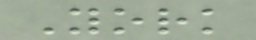York
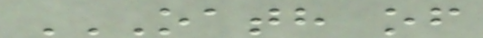OATH OF
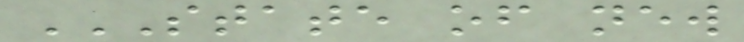STATE OF NEW
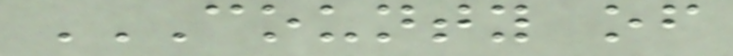COUNTY OF
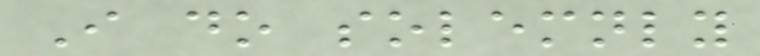I do solemnly
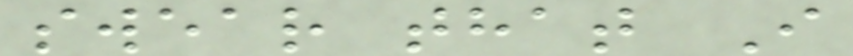swear that I
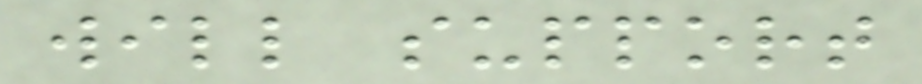will support
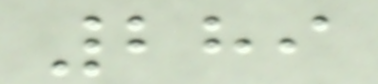289
